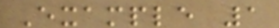Example 1
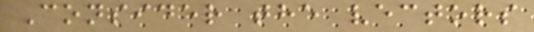Consider the vectors
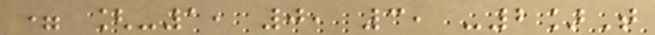= [-1, 0, 3, -2]T
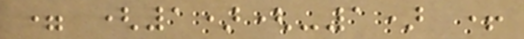= (1)(-1) +
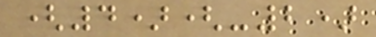(4)(-2)
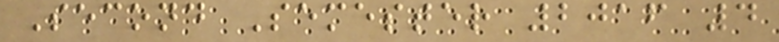Second Semester 2016 4
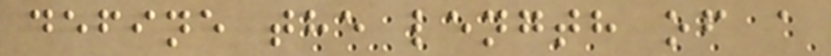define the length of a
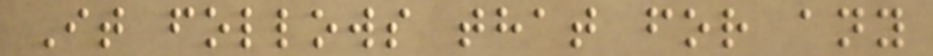It follows that for any
